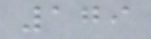179
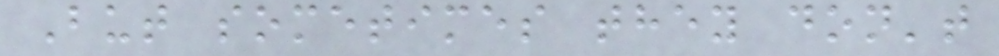But sometimes they don't
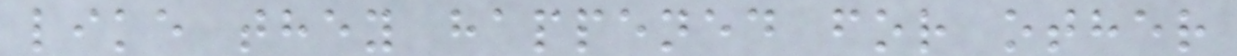like they happened for other
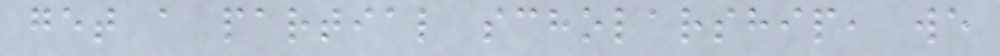get a partial scholarship, we
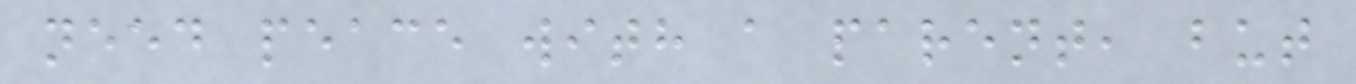need peace with a parent, but
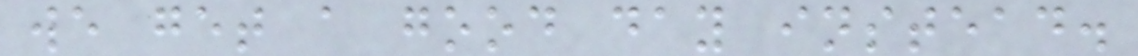we get a good day instead.
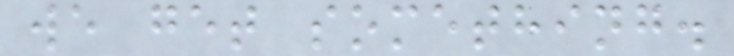we get something.
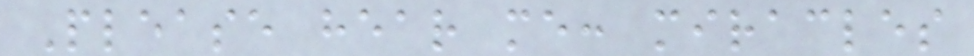Please hear me: miracles
